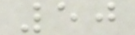50
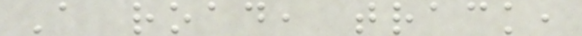A road, track,
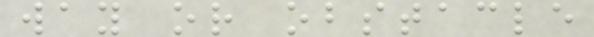way or obstacle
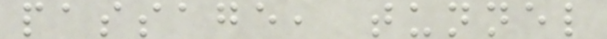passage, tunnel
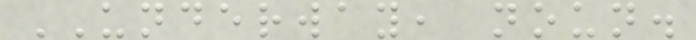UNDERWAY, noun.
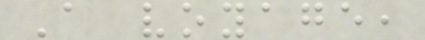A voyage,
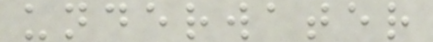underwater
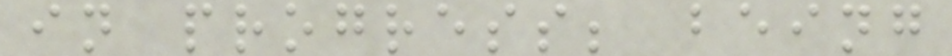in progress; being
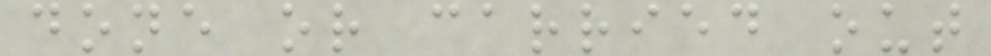done or carried out
